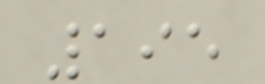195
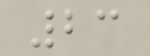23
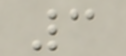3
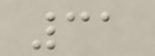31
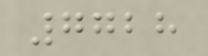7728
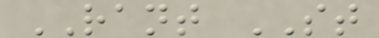RANT ST
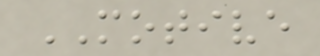MOTIVE
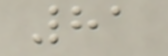81
